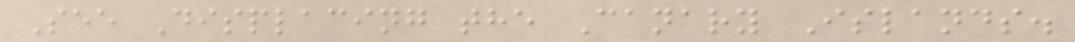See Displacing the Canary Islands.
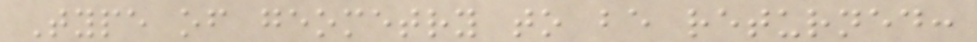Type of geometry to be returned:
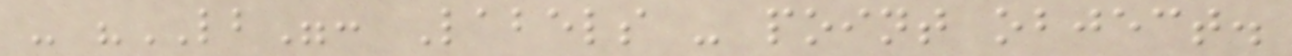- "LB": Labels - point object.
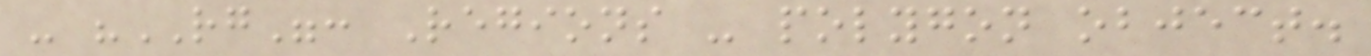- "RG": Regions - polygon object.
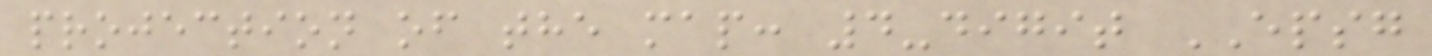projection of the map: 4-digit EPSG
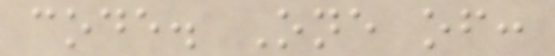code. One of:
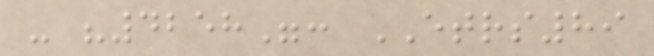- "4258": ETRS89
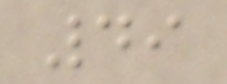49
